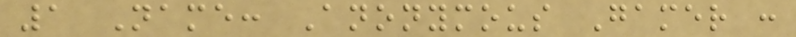1 Name: Anonymous Gamer :
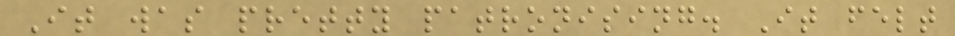It was pretty patronising. It felt
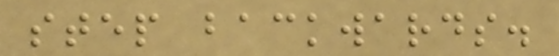step backwards.
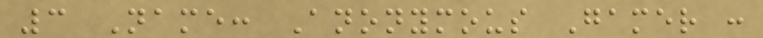3 Name: Anonymous Gamer :
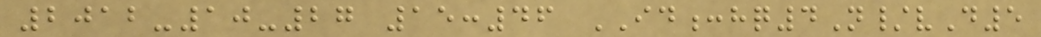2012-10-27 15:46 ID:hq4N/vD5
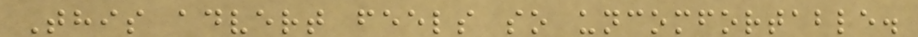This advert feels so uncomfortable.
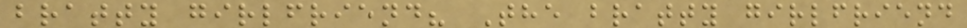bratty girlfriend? The bratty girlfriend
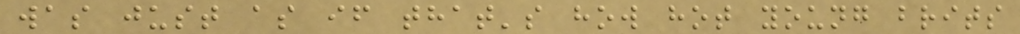was just as if that's how hot young brits
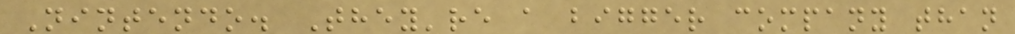Nintendo. They're a bigger company than
